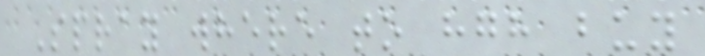Spray where to hgh buy
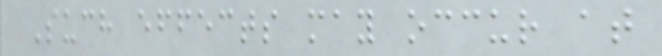Such effects may occur at
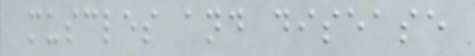muscles and disease
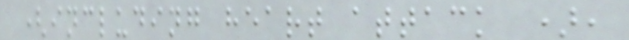(including heart attack ),
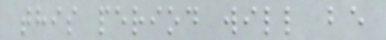this period will be
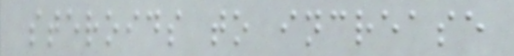steroids to increase
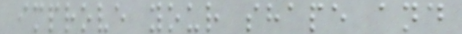improve your shape and
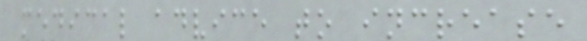medical advice to increase
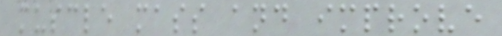muscle mass and improve
